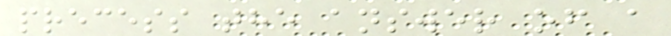precess the answer of a
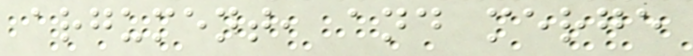argument, and merge
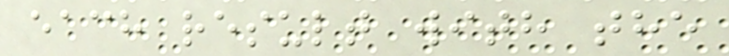each result with the
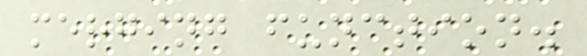merging function.
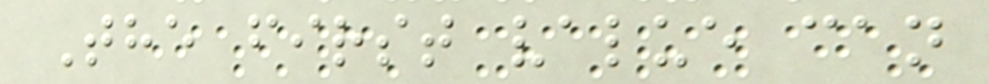The first value can
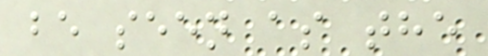be seen as the
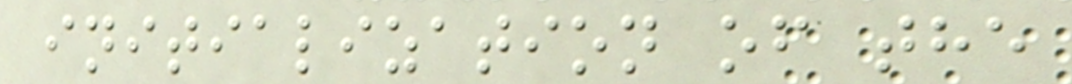initialization of the
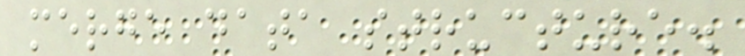merge data structure.
